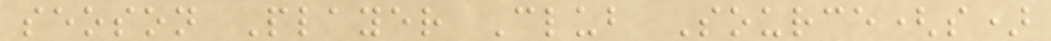seoson Player Club Source(s)
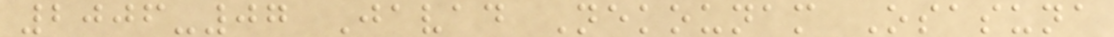2006-07 Javad Nekounam Osasuna
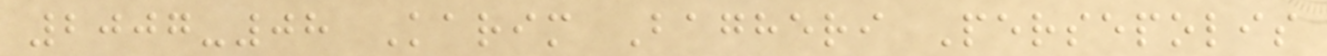2007-08 Karim Bagheri Persepolis
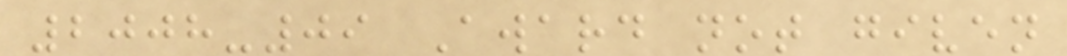2008-09 Award not given
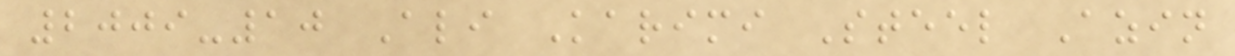2009-10 Ali Karimi Steel Azin
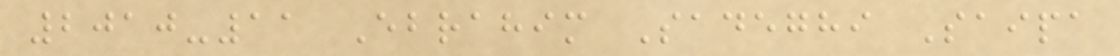2010-11 Ebrahim Sadeghi Saipa
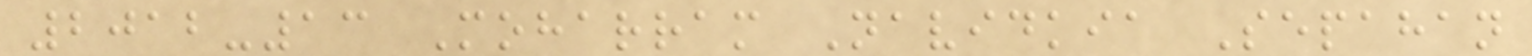2012-13 Moharram Navidkia Sepahan
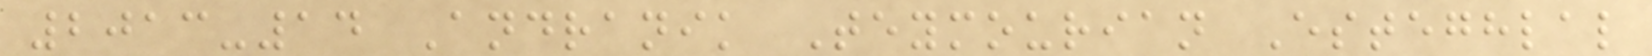2013-14 Andranik Teymourian Esteghlal
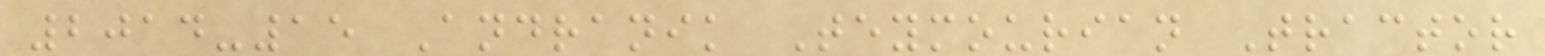2014-15 Andranik Teymourian Tractor
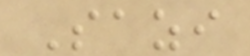Sazi
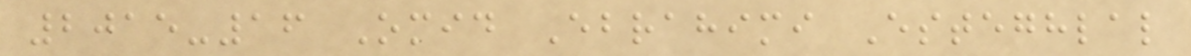2015-16 Omid Ebrahimi Esteghlal
